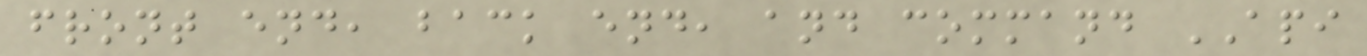front end, back end, and command API
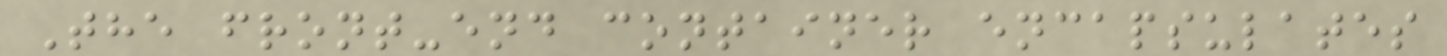The front-end container encapsulates
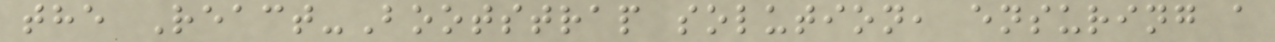the React-Bootstrap solution, ensuring a
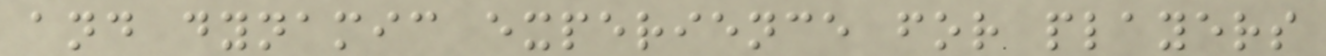and dynamic experience for players
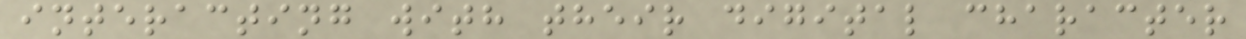interacting with their digital character
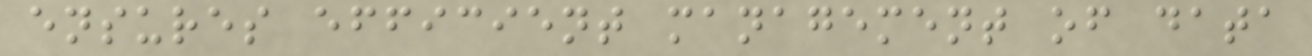ensures efficient management of data
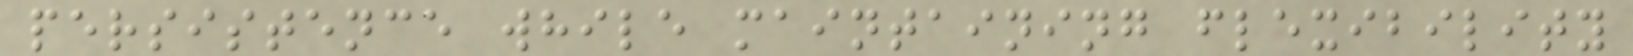persistence while maintaining flexibility
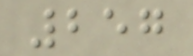257
